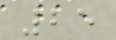25
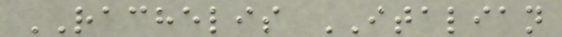RACHELIS ITALIAN
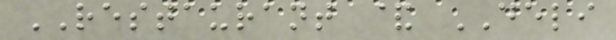RESTAURANT & DELI
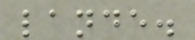lande.
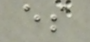es
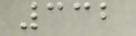332
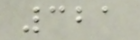321
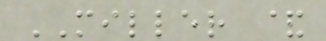MILLER &
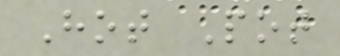Hot Pot
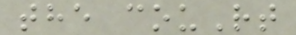the couRt
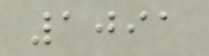1091
